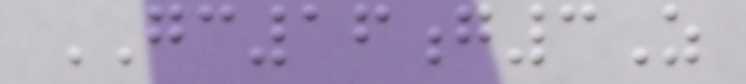GC16g3Z
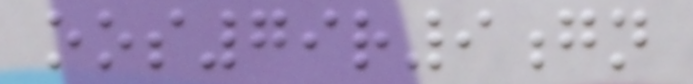oos79r9gn
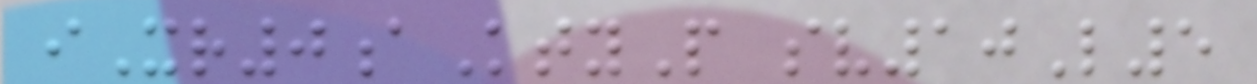iXr0aKtyP sv10L5
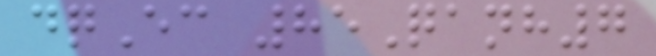dqEc 85Qanh7
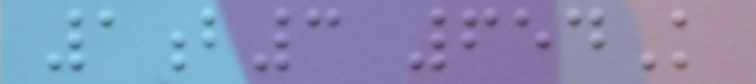1b3 654K
